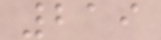219
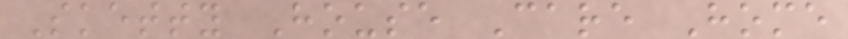Sketty House Care Home
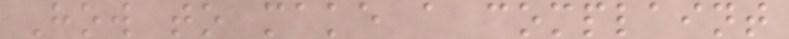How to make a complaint
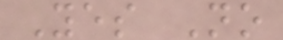Yes No
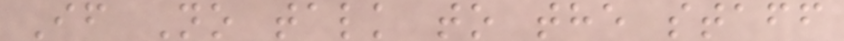If No talk to the staff
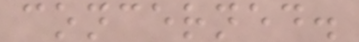concerned.
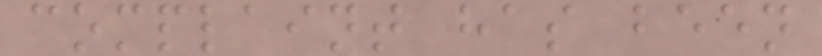complaint has been
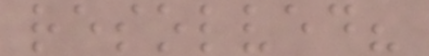resolved?
